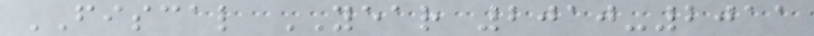FISCAL YEAR 2010-2011
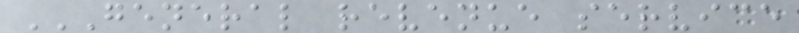GENERAL REVENUE SERVICE
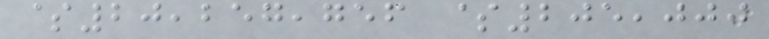$20,257,756 $205,000
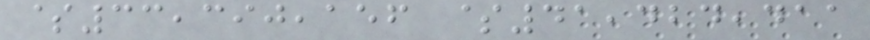$33,390,156 $41,424,411
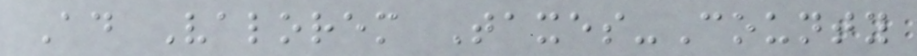Ad Valorem Taxes-County
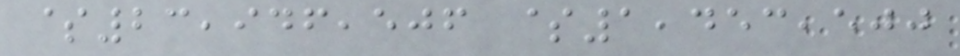$23,946,506 $1,453,500
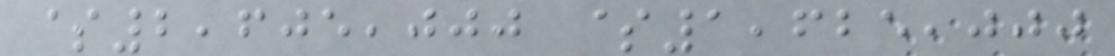$2,605,000 $1,625,000
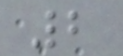2
